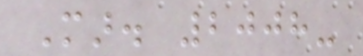Mar. 2008-
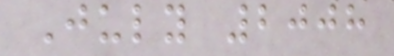July 2008
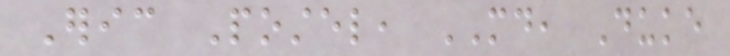Eric Postel, MD, Duke
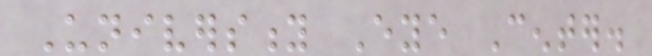University Eye Center.
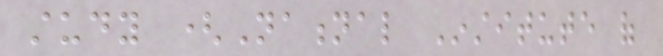study (National Institute of
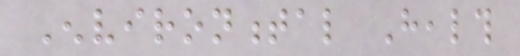Environmental Health
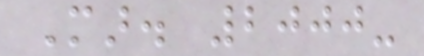Mar. 2000-
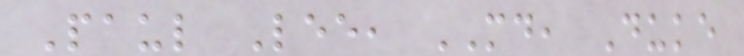Paul Lee, MD, Duke
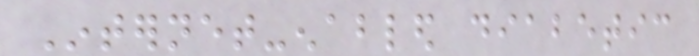Internet-enabled diabetic
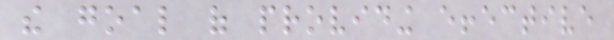the goal of providing effective
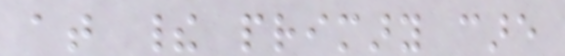at their primary care
